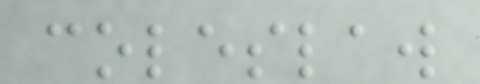coleslaw
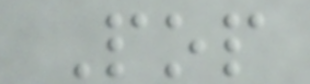Pop
